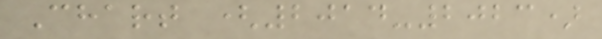Chart (2014-2023)
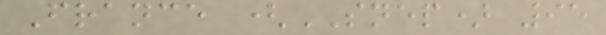France (SNEP) 95
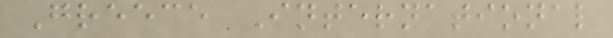Greece International
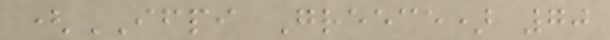(IFPI Greece) 70
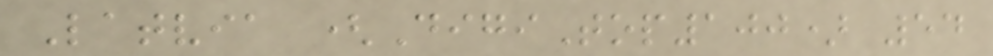Latvia (DigiTop100) 54
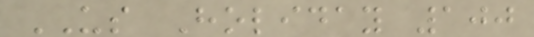US Holiday 100
